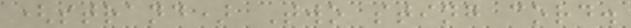(strand) Two sting cord.
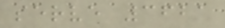serve 3621
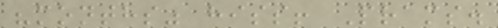"months" hiss! Prams.
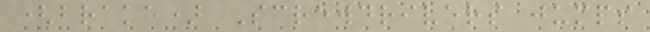(brake) Screwdrivers jumps
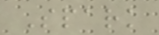Spark
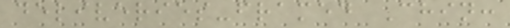deliveries-framed Chin:
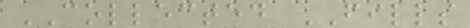COLLECTED FILLS
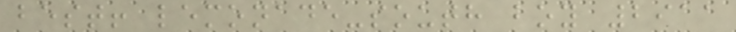best! lemonade-south boy 2911
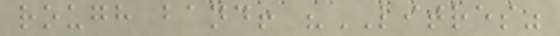rough band! "LITRES"
